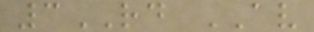3RD AV
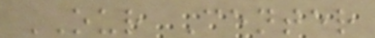OUR Center
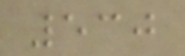530
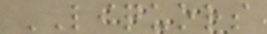LIQUORS
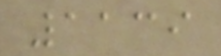1139
